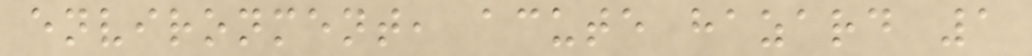environment, acute hazard 1
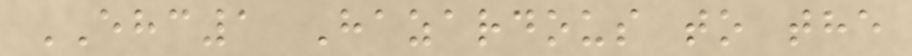EHC1 Hazardous to the
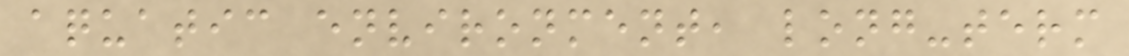aquatic environment, long-term
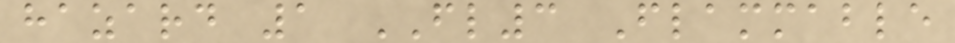hazard 1 FL3 Flammable
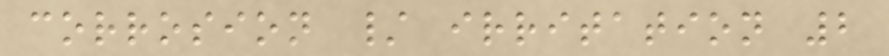corrosion / irritation 2
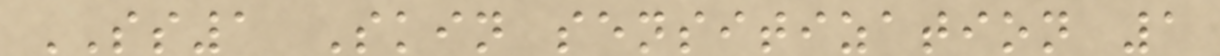SS1 Skin sensitization 1
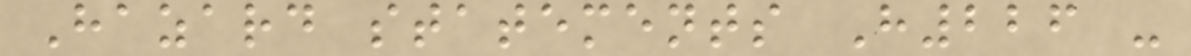Hazard statements H226 -
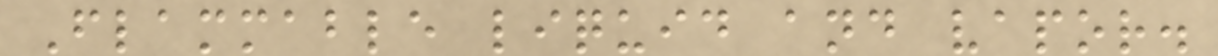Flammable liquid and vapor.
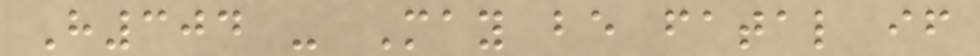H304 - May be fatal if
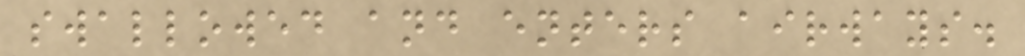swallowed and enters airways.
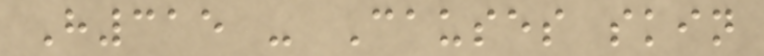H315 - Causes skin
